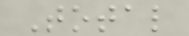Total
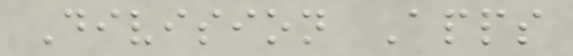Division Apps
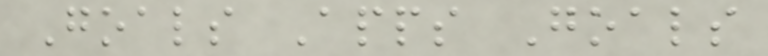Goals Apps Goals
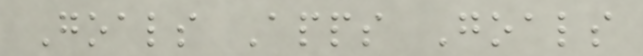Goals Apps Goals
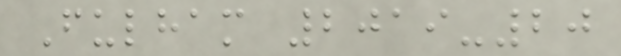Fulham 2019-20
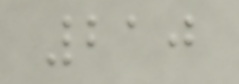210
